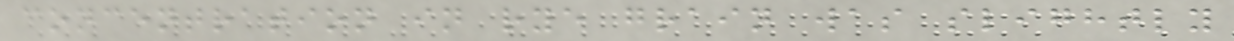concentration in rye grain was slightly
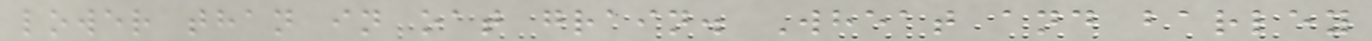lower than in oat grain. Wheat and barley
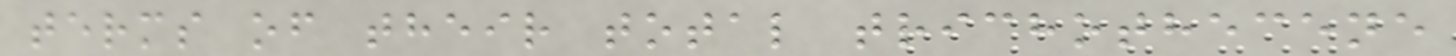terms of their total trichothecene
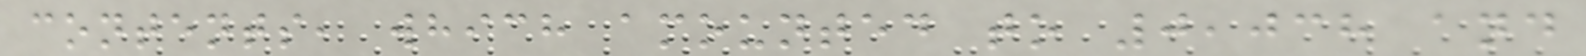contents, which amounted to 0,038 and
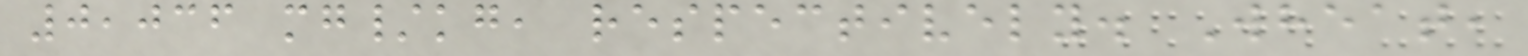0,036 mg/kg, respectively. Wheat,
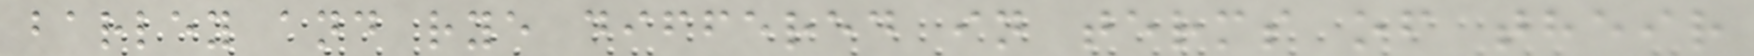barley and rye differed in terms of their
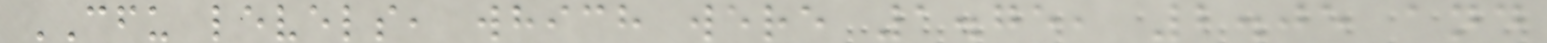CFU levels, which were 1.75, 2.05 and
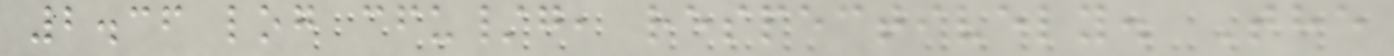2.36 log cfu/g, respectively. The
